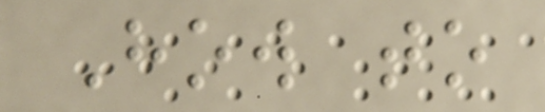How to
